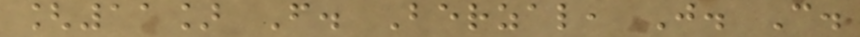[11] F. Berzal, J. C.
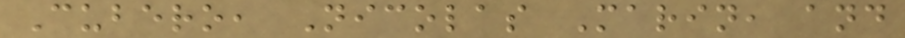Cubero, Nicolas Marin, and
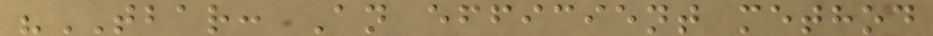"TBAR: An efficient method
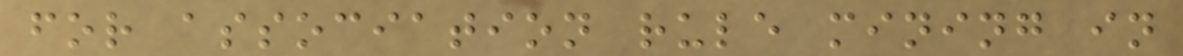for association rule mining in
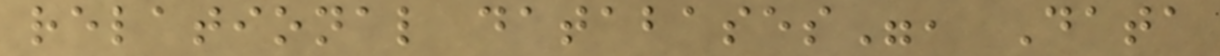relational databases", Data
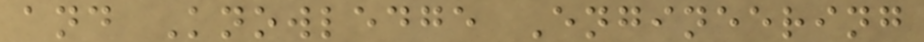and Knowledge Engineering
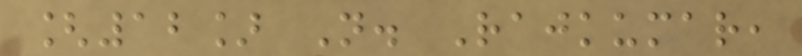[12] N. Rajkumar,
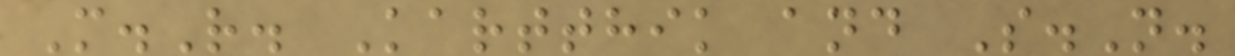M.R. Kartthik and S.N.
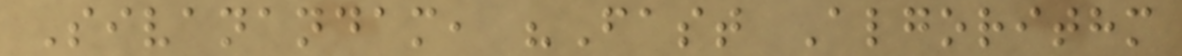Sivanandam, "Fast Algorithm
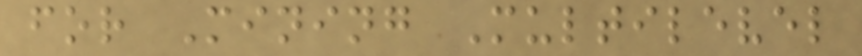for Mining Multilevel
